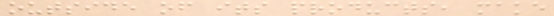outside of its products, make
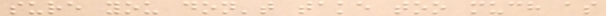sure you don't take too much as
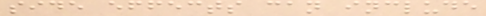side effects can include
